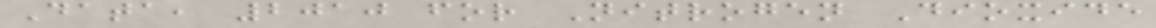Data, 2010 for Nitrogen Dioxide
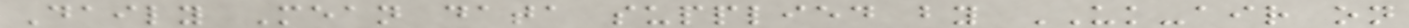Daily Mean data supplied by UK-air on
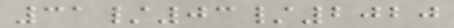31/03/2020
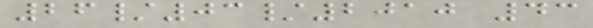26/03/2010 43
